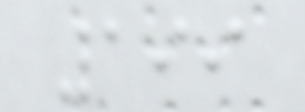199
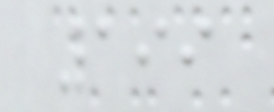199
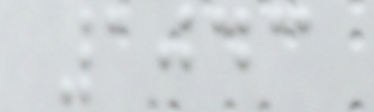1043
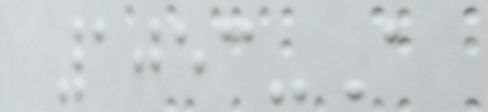1053-A
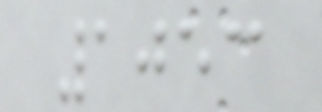1053
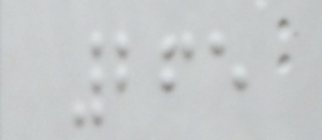265
